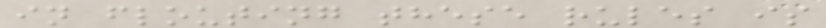in flouting these rules is
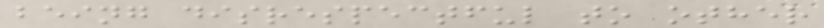being disrespectful to other
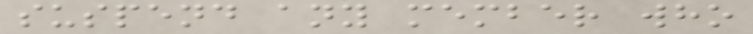suspend any member who
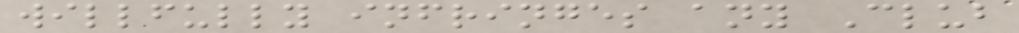willfully infringes any Club
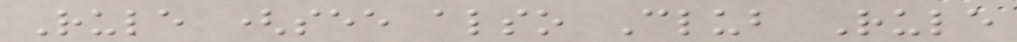Rule (see also Club Rule
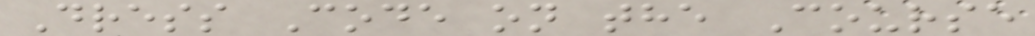Dress Code on the Course
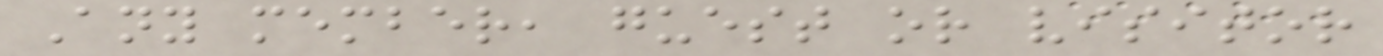Any member, guest or visitor
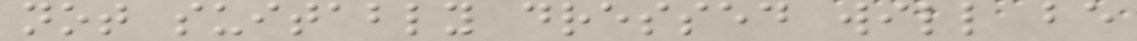not suitably dressed will be
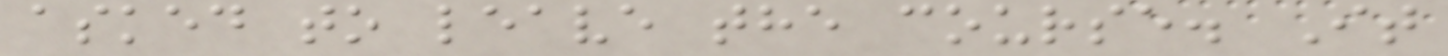asked to leave the course. It
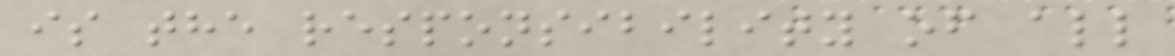is the responsibility of all
